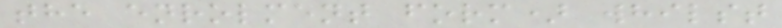the enrolment form) whilst
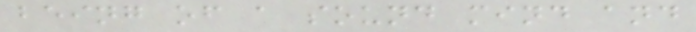being of a sound mind and
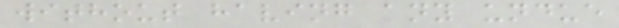without having any undue
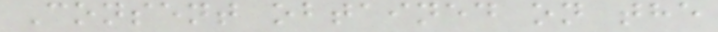Consent obtained on the
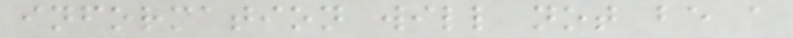information will not be a
